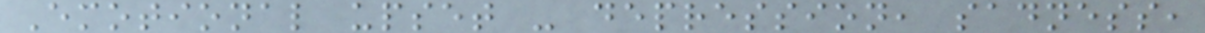Emotional upset - depression, sadness,
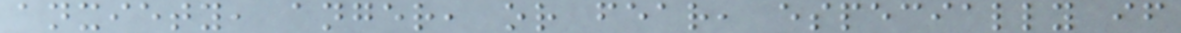anxiety, anger, or fear, especially if
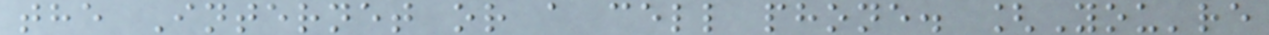the Internet or a cell phone. [You're
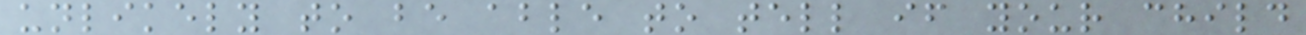unlikely to be able to tell if your child
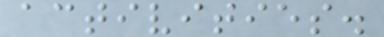activities.
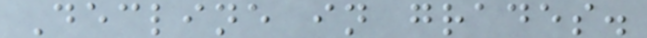Decline in grades.
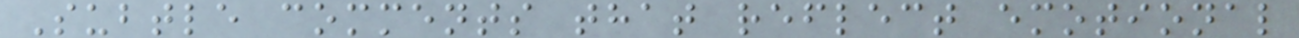Subtle comments that reflect emotional
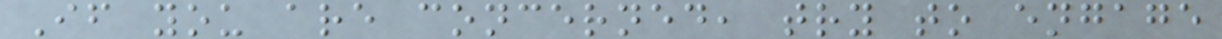If you are concerned, try to engage
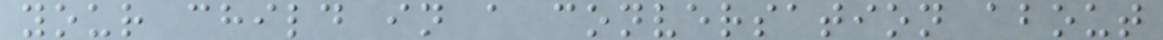your child in a conversation about
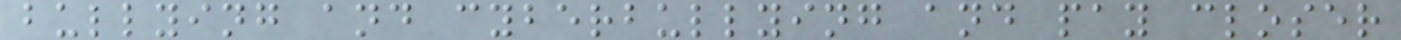bullying and cyberbullying and pay closer
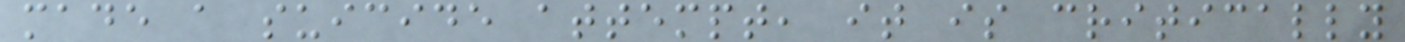made a suicide attempt, it is critically
